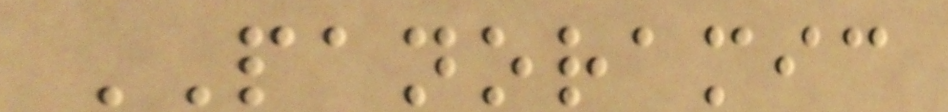PANORAMIC
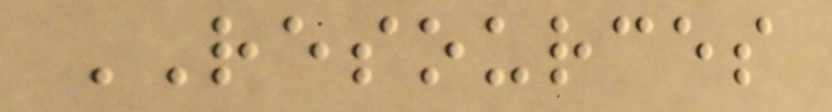RESOURCES
